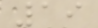19
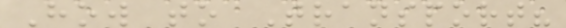How to Transport?
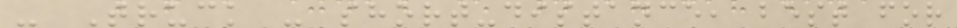- Truck - short-distance, best for
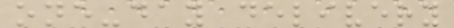one-day delivery
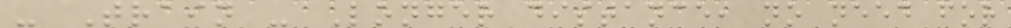- Train - Longer distance, no need for
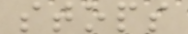stops
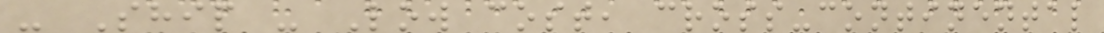- Ship - Low cost, cross-continental
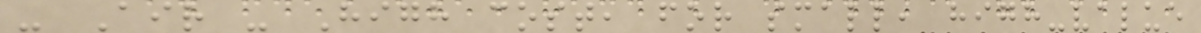- Air - High cost, for small, high-value
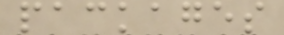packages
